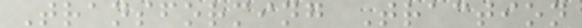Transforming Traction
